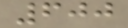600
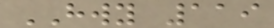HWY 119
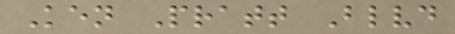Ken Pratt Blvd
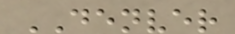DENVER
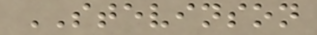STEVINSON
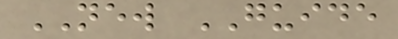NEW GUIDE
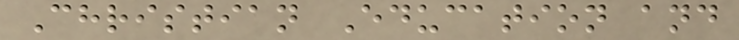Christian Education and
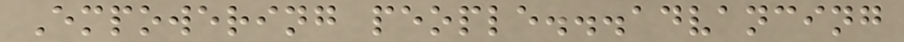Empowering people...advancing
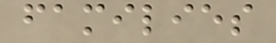families
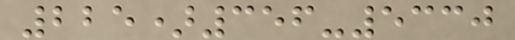225)356-5330
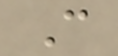C
